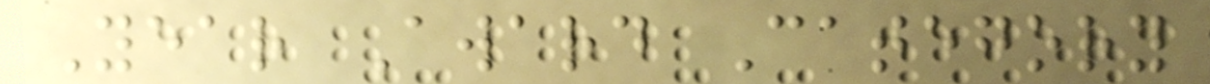Year Award Category
